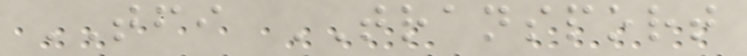TFI TRANSPORT
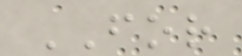FOR
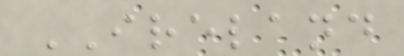IRELAND
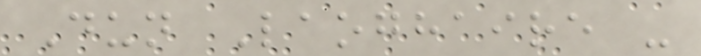Dun Laoghaire -
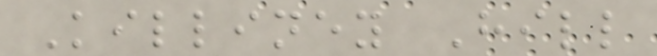Killiney Hill
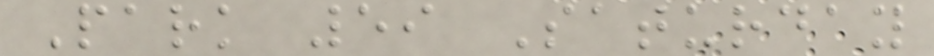Park 59 Saturday
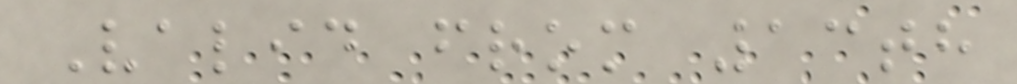Valid from 13th
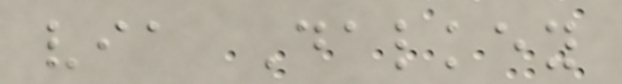via Dalkey
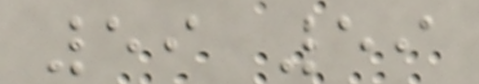59 59
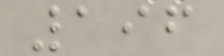196
